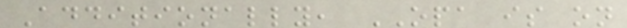Additionally, OPA is on
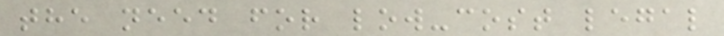the need for low-cost legal
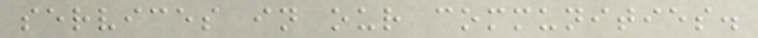services in our communities.
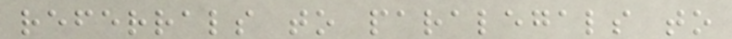referrals to paralegals to
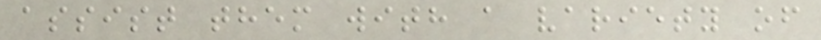assist them with a variety of
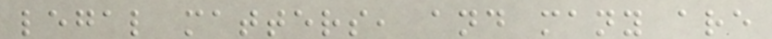legal matters, and many are
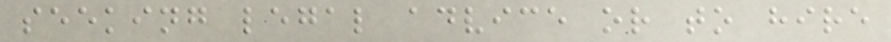seeking legal advice or to hire
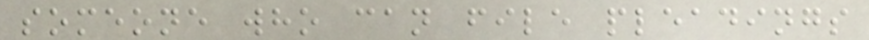someone who can file pleadings
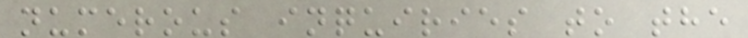numerous inquiries to the
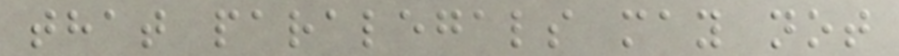that paralegals may not
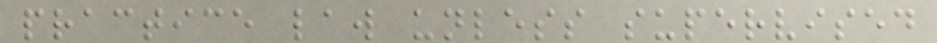practice law unless supervised
